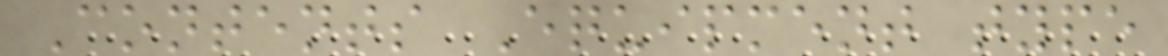Contents Equipment type
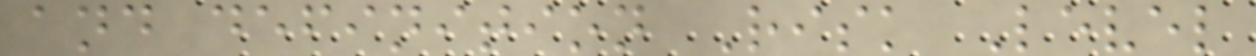and definition Risk Level
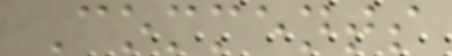Comments
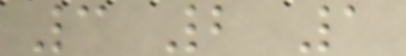3 2 1
